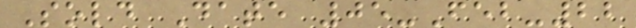Sold Date 05-Feb-22
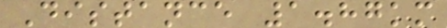Distance 1.87km
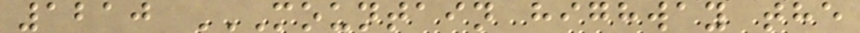1210 MOUNTAIN HIGHWAY THE
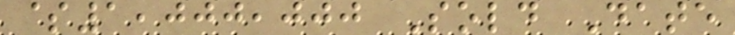$1,000,000 Sold Date
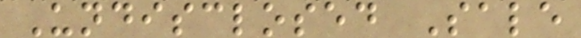Undisclosed Sale
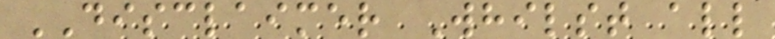DISCLAIMER Whilst all
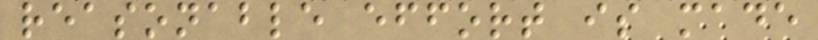reasonable effort is made
